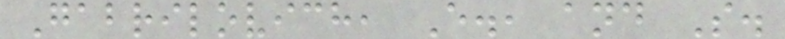Gabrilovich, E., and S.
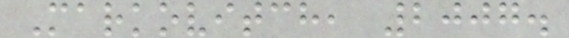Markovitch, 2007.
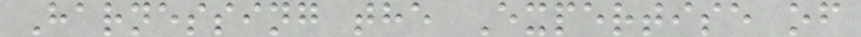Harnessing the Expertise of
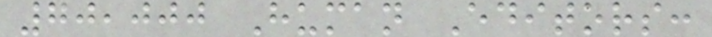70,000 Human Editors:
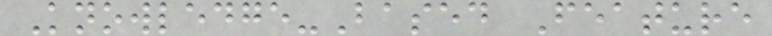Knowledge-Based Feature
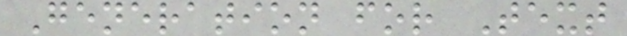Generation for Text
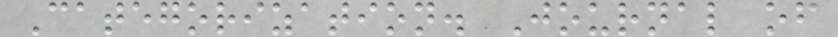Categorization. Journal of
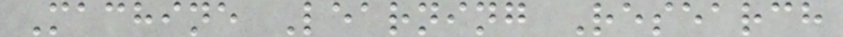Machine Learning Research
